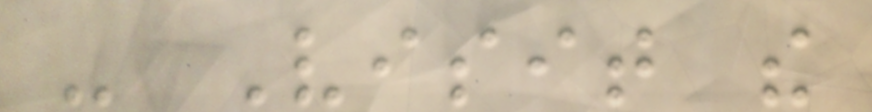- Visit the
